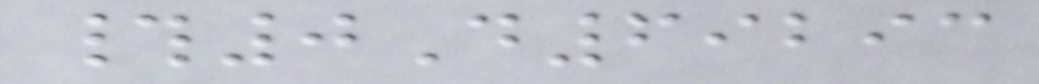#0D69293
